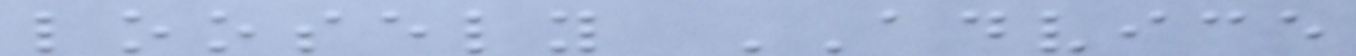loosely ADVICE
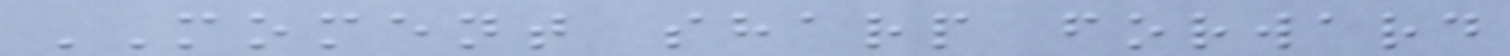MOMENT sharp forward
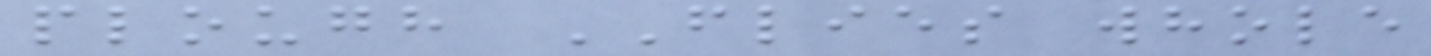plough FLIES whole
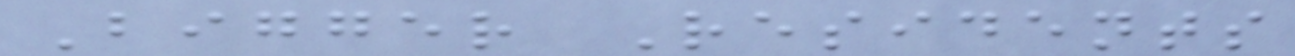Bigger Residents
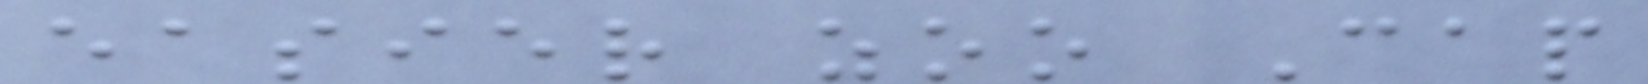easier zoo Cap
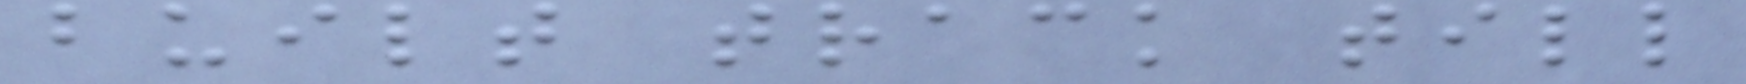built track till
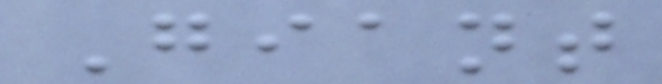Giant
